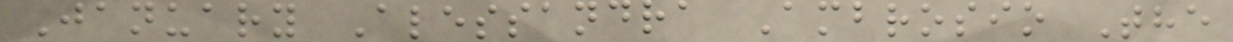January Alessandra Ambrosio The
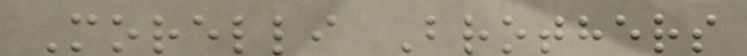Morelli Brothers
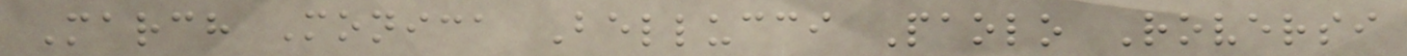March Monica Bellucci Paolo Roversi
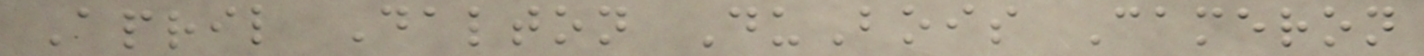April Dalton DuBois Cameron
